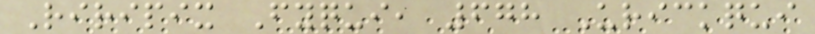Riripix Fyqui, 678 Urickqui
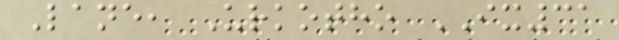Lane, Urkotho IX31
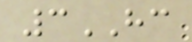3HC
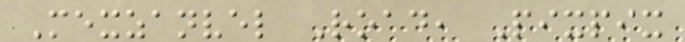Mexzanvel Road, Pixpix
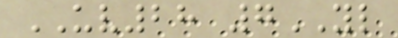UV28 7YL
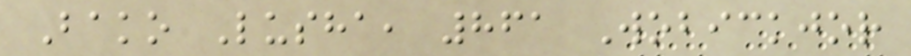Bako Lusha, 861 Wobickjor
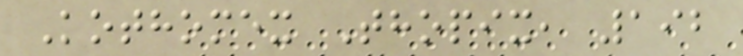Kothomex Thopix, 192
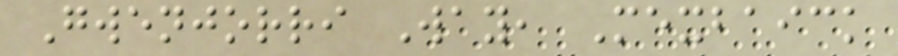Gwenjorri Way, Mexbaick
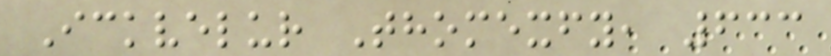Ickvelur Thomexfy, 633
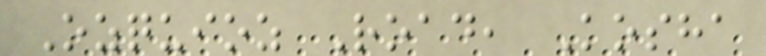Ozquioz Road, Kosha
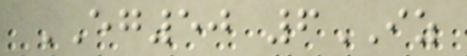EG50 6IZ
